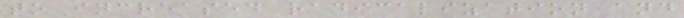to increased radicalization and
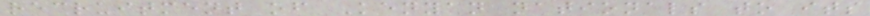recruitment of Kenyan nationals to its
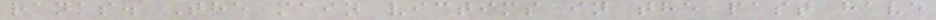ranks. The main victims in the past have
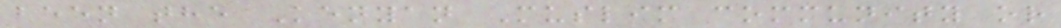been the Kenyan Muslim community or
